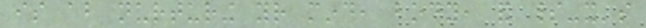is about nurturing your mind, body, and spirit-it's
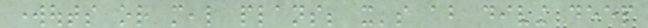workouts or meal plans; it's about diving deep
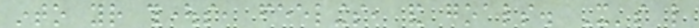into your thoughts, feelings, and goals. It's like
